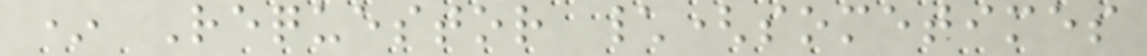* Requestor \(sometimes
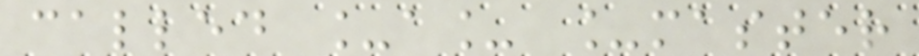called _a_ _master
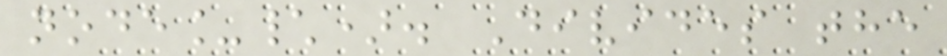node_\). Divides the
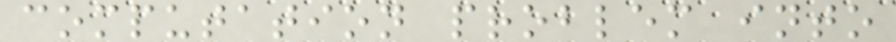computation problem into
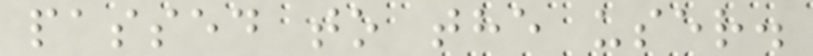passed to the user.
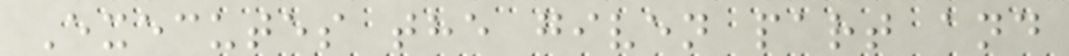Executes the given part and
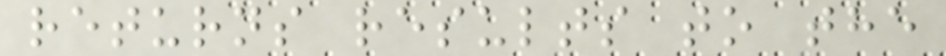returns results to the
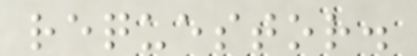requestor.
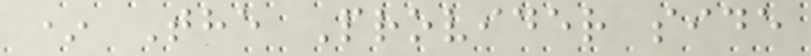* The Provider side
